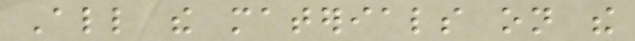All the materials on the
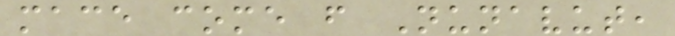mace come from Nunavut,
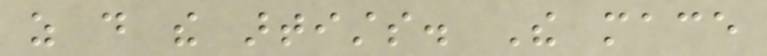as do the artists. The mace
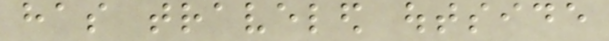has traveled outside
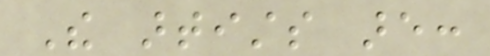The artists are:
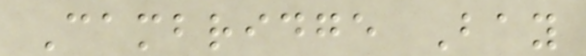Cambridge Bay
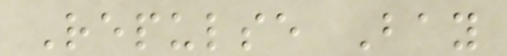Repulse Bay
